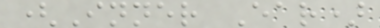(Inner Ear)
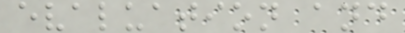evaluation and
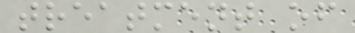treatment of
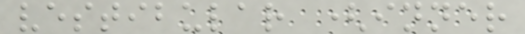vestibular (inner
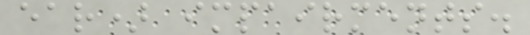ear) impairments.
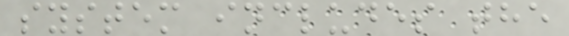system includes the
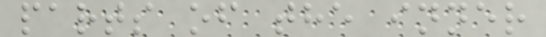parts of the inner
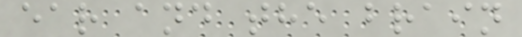ear and the brain
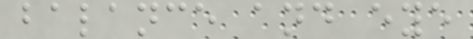balance and eye
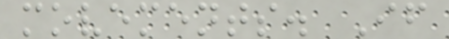movements. If
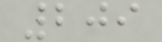209
